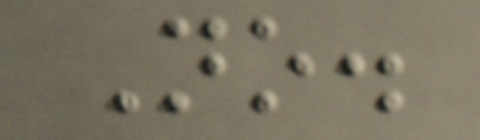No.
